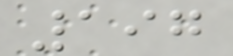197
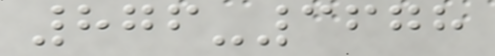876-3678
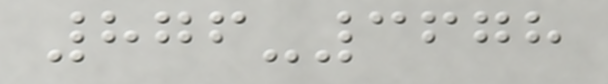876-3678
